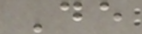De
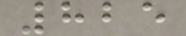825
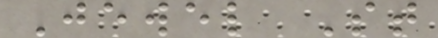Jewel St
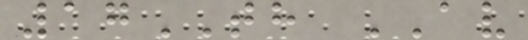17TH AV
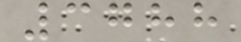3788
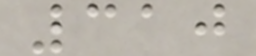310
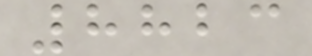8823
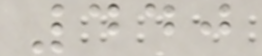440
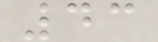43
